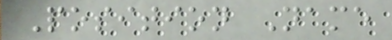Position Name
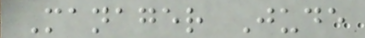Manager Jude
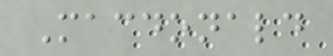Macdonald
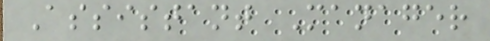Assistant Manager
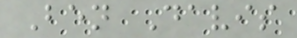Ben Davis
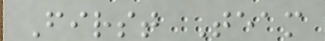First Team
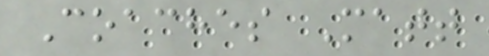Coaches Matt
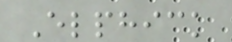Elphick
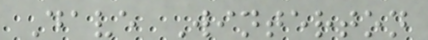Dave Winterton
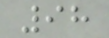98
